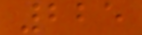225
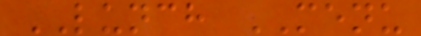LUNCH MENU
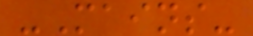-Mains-
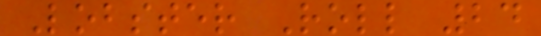Lobster Roll 24
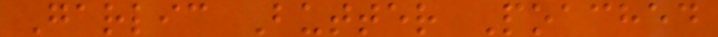Garlic Butter Poached
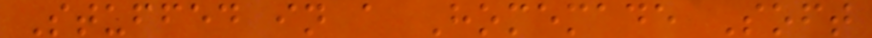Stuffed in a Homemade Soft
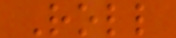Roll
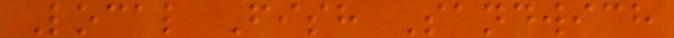Local Fish Sandwich
